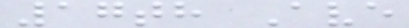17th Ave
